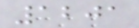1201
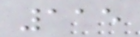115
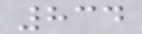834
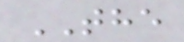THE
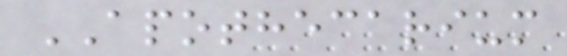APOTHECARIUM
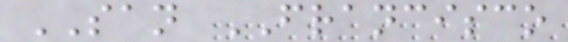SAN FRANCISCO
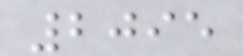2095
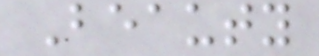Beauty
